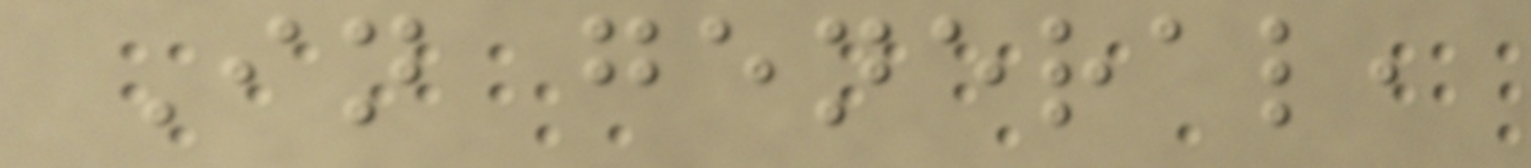In general,
